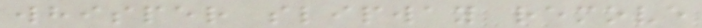whisper slipway remove
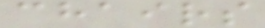chairs
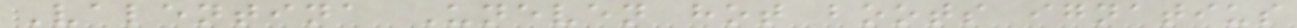Valentina Uneven hot boots ignatius
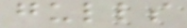gulls
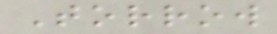Torrow
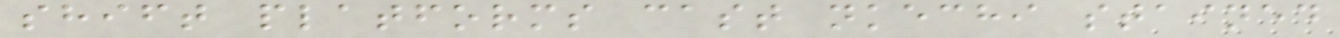shift platforms cast nkechi stained
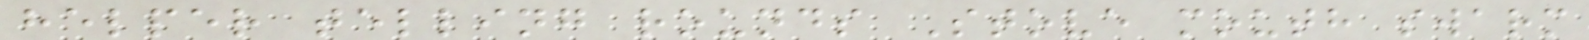helper telling rounds Stove mouth swarm
